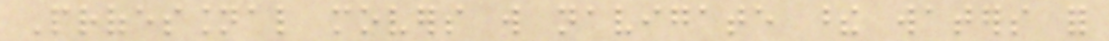Professional movers will navigate these waters for
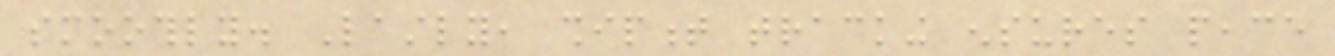smoothly. Lastly, shipment tracking ensures peace
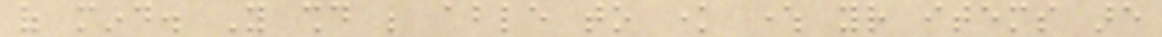of mind. You should be able to know where your items are
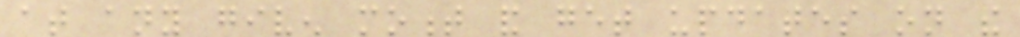at any given moment and get updates on the
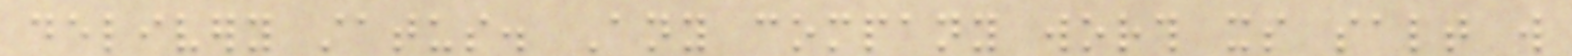delivery status. Any company worth its salt will
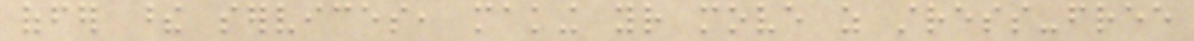offer these services, making your move as stress-free
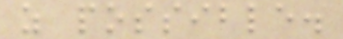as possible.
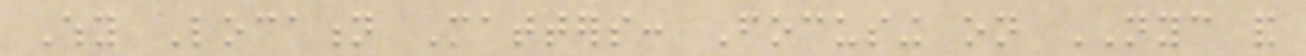Why Location Matters: Focusing on NYC and
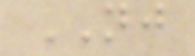NJ
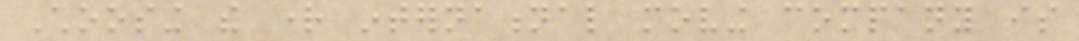Choosing the right international moving company is
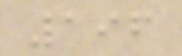196
